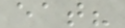eat?
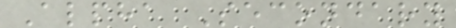Alpha Secondary
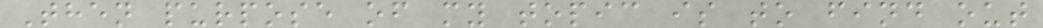Then purpose of my topic is to find out
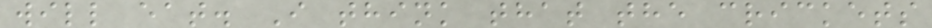will eat. I think that the crickets
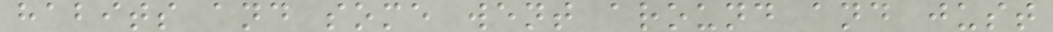habits and some went around and just
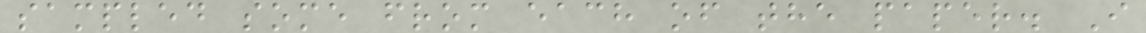sampled some from each of the paper. I
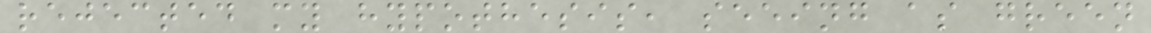rejected my hypothesis, seeing as green
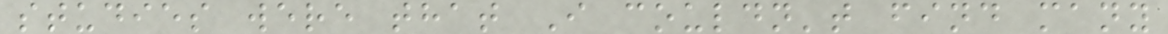studies were that I couldn't find many
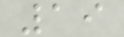19
